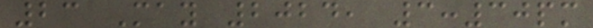23 May 2024, 3:30pm
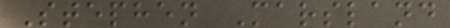Stephen Marsland
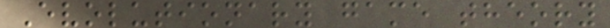Evolutionary game theory
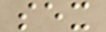sex
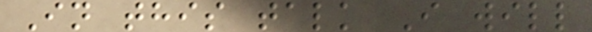In this talk I will
